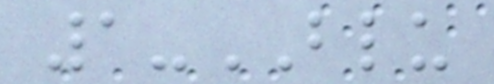1-BLU
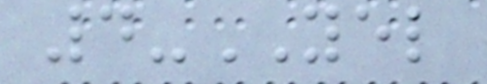4-YEL
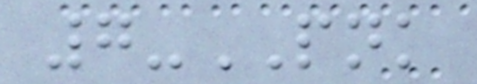7-PNK
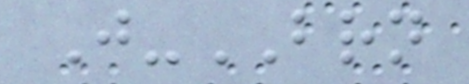J-BRN
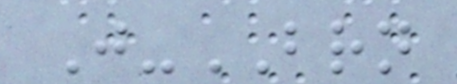J-BRN
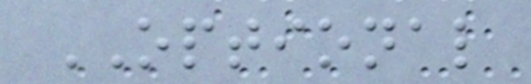OPTIONAL
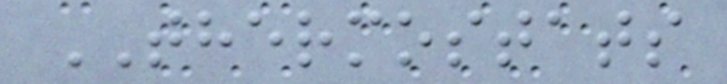THERMOSTATS
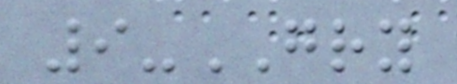9-GRY
